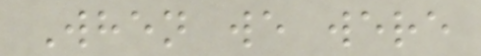When we were
